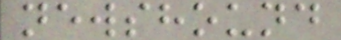newshound
